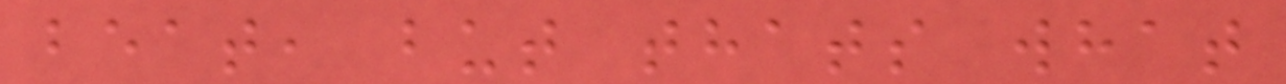beat, but thats what
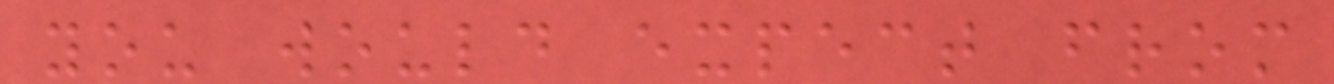you would expect from
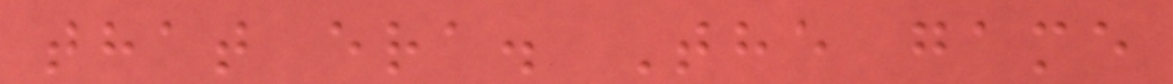that era. The game
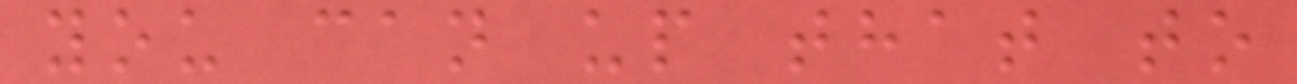you can up that to
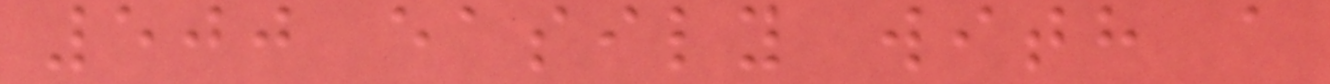500 easily with a
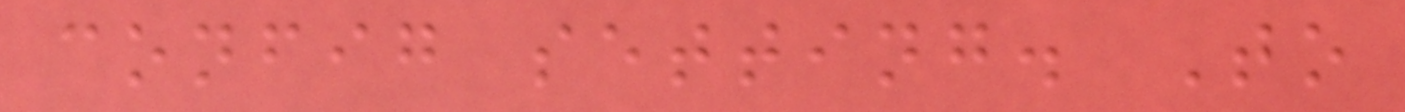config setting. To
